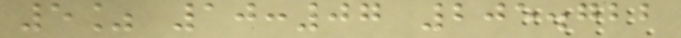5% 10:07 205.722
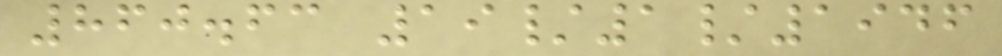860.63 19/1/1946
